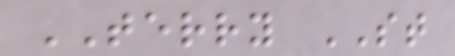TERRY ST
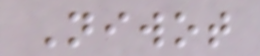Niwot
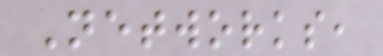Networks,
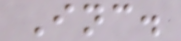Inc.
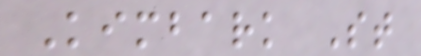Kimbark St
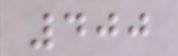400
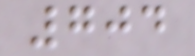704
